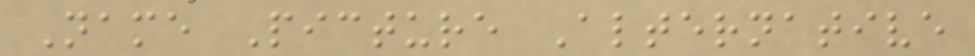Name Picture Alternative
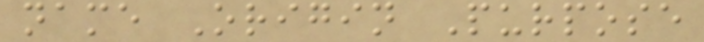name Origin Purpose
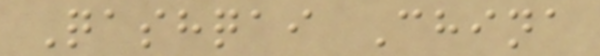Qashqai China
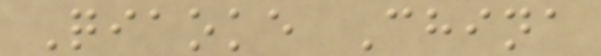Qiaoke China
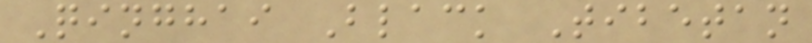Qinghai Black Tibetan
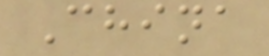China
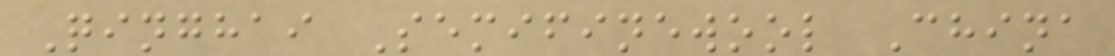Qinghai Semifinewool China
